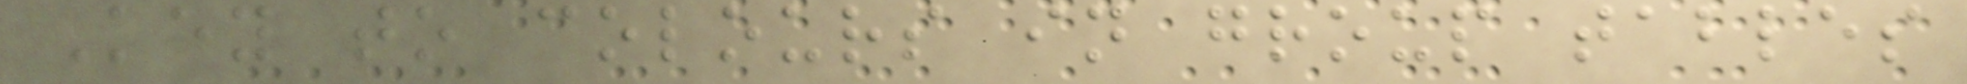Key to colours in group tables
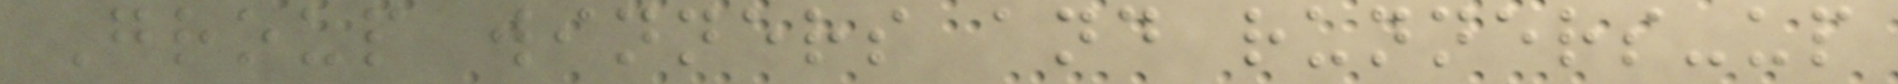Group winners and runners-up
